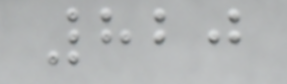820
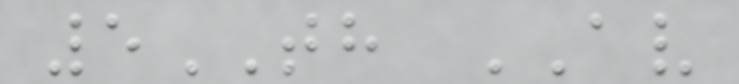5TH AV
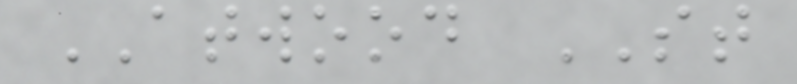ATWOOD ST
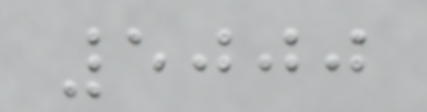5000
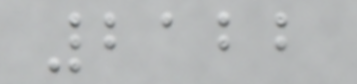2122
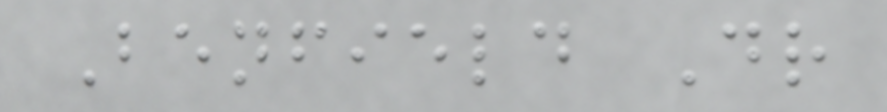Benfield Dr
